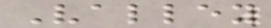Valley
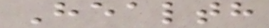Health
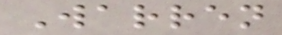Warren
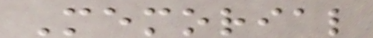Memorial
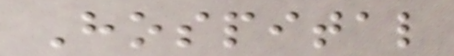Hospital
